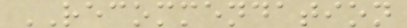RECOMMENDATION
